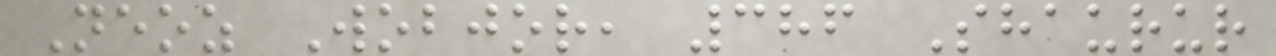Neoz Wobjor, 386 Shaurur
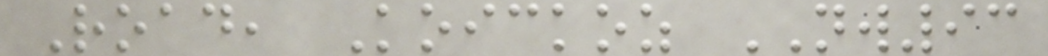Road, Koickoz NW93
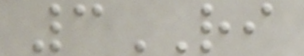3RI
